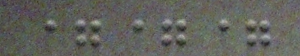===
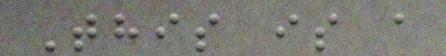This is a
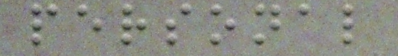personal
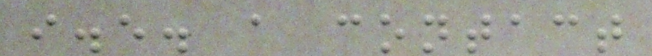i.e. a contact
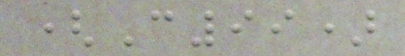(C99)
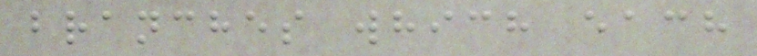branches which each
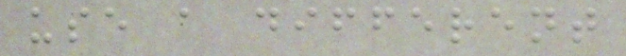use a different
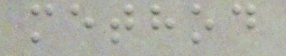method
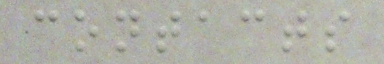contacts
